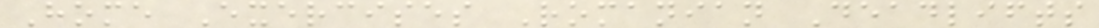Home Exercises Romanian Deadlifts
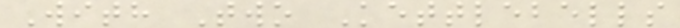With Two Kettlebells
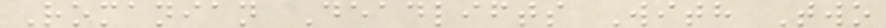Romanian Deadlifts With Two
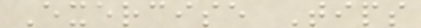Exercise Tips
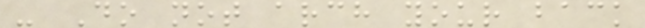- Do not arch your back
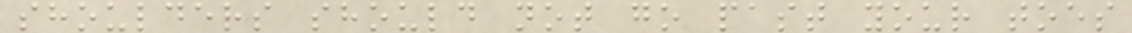shoulders should not go past your toes
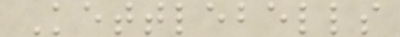Kettlebells
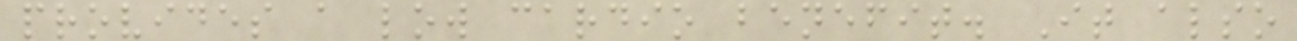provides a low cardio benefit. It also
